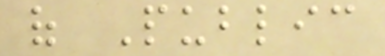of Public
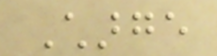Charge
